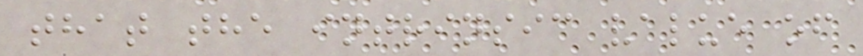that the intrinsic value of
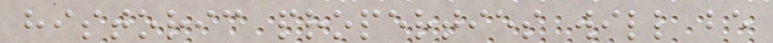historic properties will be
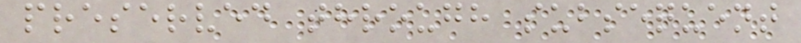preserved through subsequent
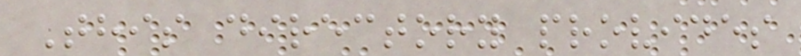This directory provides
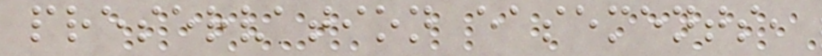preservation easements,
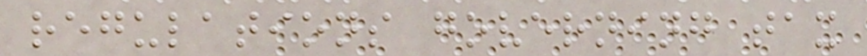regulations governing tax
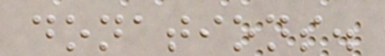donations.
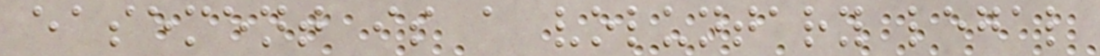easement is a voluntary legal
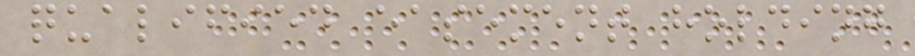qualified easement holding
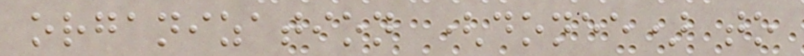organization (donee) to
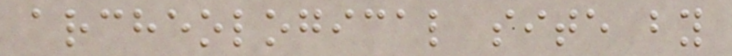archeological site by
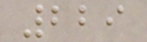229
